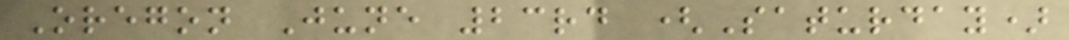Oregon June 23rd (Saturday)
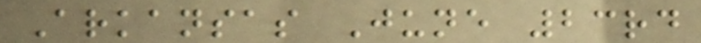Arkansas June 23rd
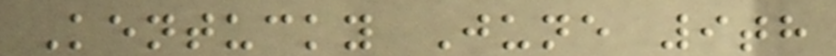Kentucky June 9th
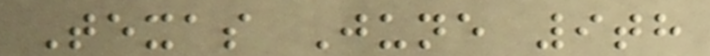Texas June 9th
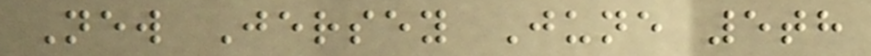New Jersey June 5th
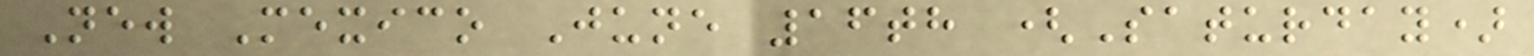New Mexico June 16th (Saturday)
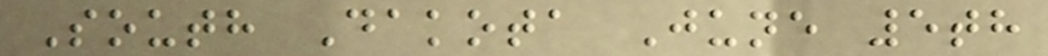South Dakota June 5th
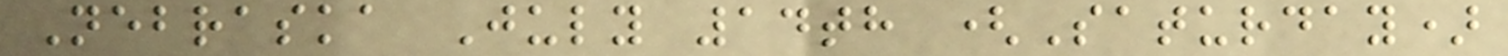Nebraska July 14th (Saturday)
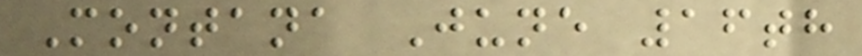Montana June 16th
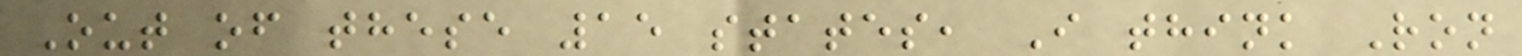Out of these 15 states, I think Ron
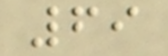69
